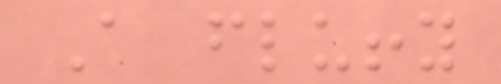A fluffy
